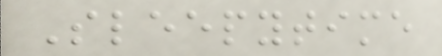Sleepytime
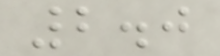2.0
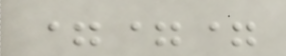===
